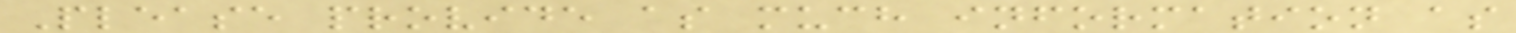Please provide as much information as
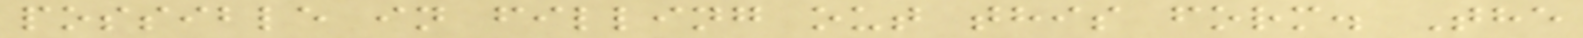possible in filling out this form. The
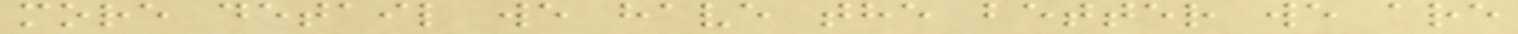more detail we have the better we are
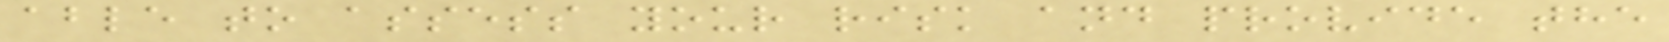able to assess your risk and provide the
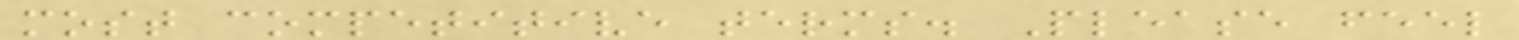most competitive terms. Please feel
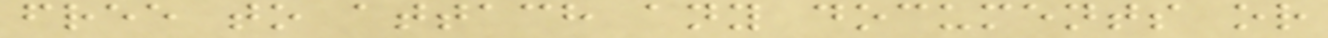free to attach any documents or
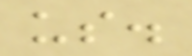us.
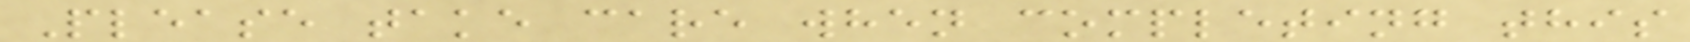Please take care when completing this
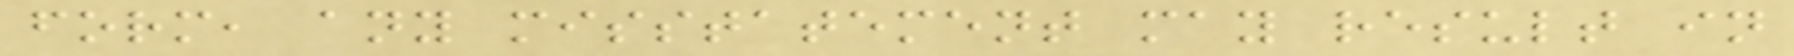form, any misstatement may result in
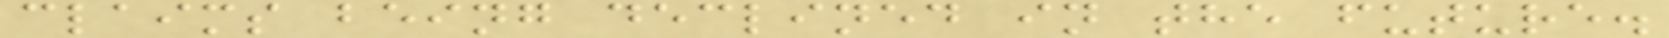claims being declined in the future.
